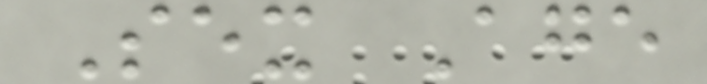Sex Age
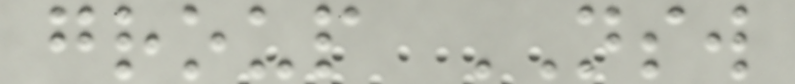group NSW
